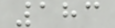183
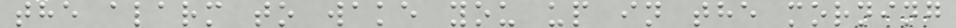the alarm to wake you up in the morning
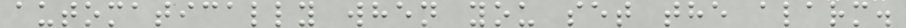automatically when you set the alarm.
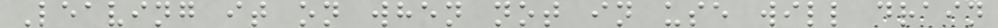Leaving it on when not in use will drain
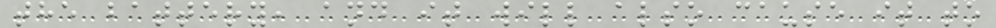the battery, and it will also cause it to
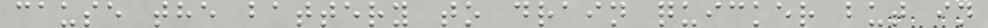cause the battery to drain quicker but in
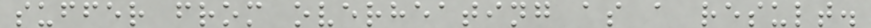suffer from overheating as a result.
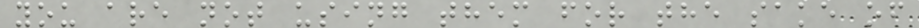you are not using them for the sake of
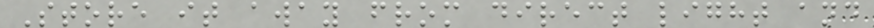Store it away from direct light and
